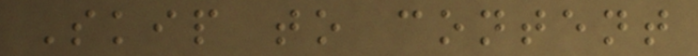Skip to content
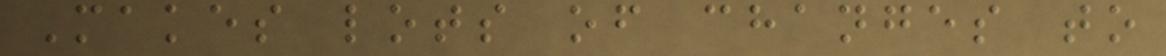Makes lots of changes to
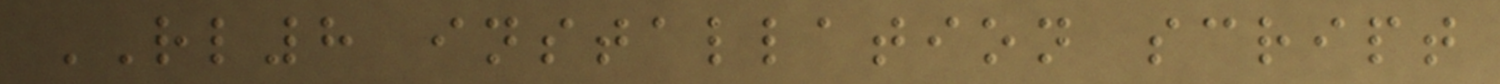RL8 installation script
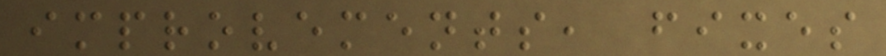improvements, fixes
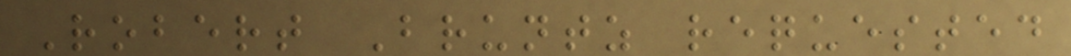Robert Bruntz requested
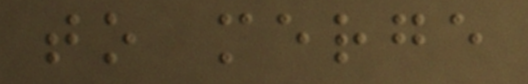to merge
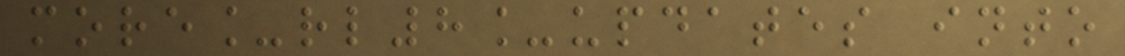more_rl8_updates into
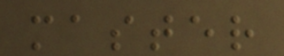master
